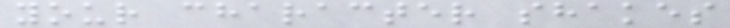your character shakes
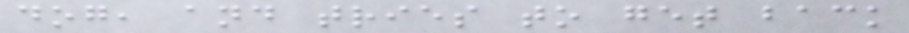dog, and tries to get back
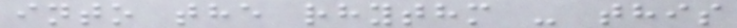into the rhythm - this
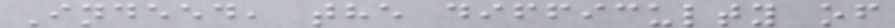Indeed, the difficulty of
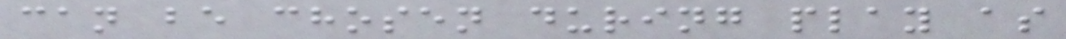can be chosen during play as
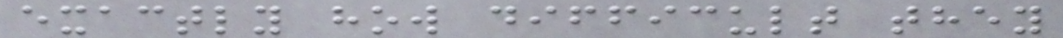exactly how difficult they
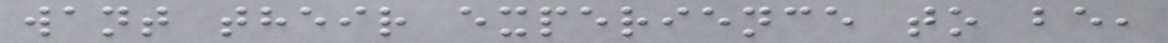want their experience to be,
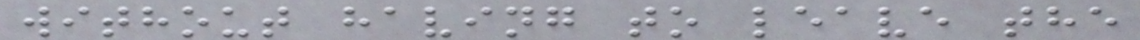without having to leave the
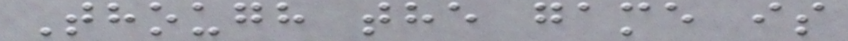Though the game is
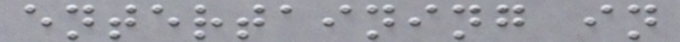entertaining in
